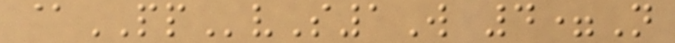@PPvS1W 4=N
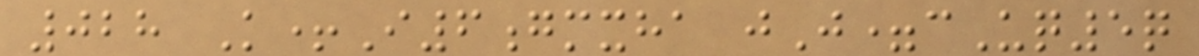028 K+I6gmxha jJ=cUq5q
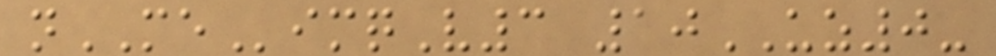nMEimqV3 10UZ0-
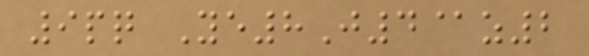9pq Ye8J4@z2
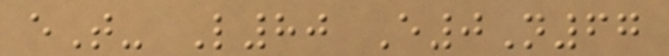eT- L80 E0N67
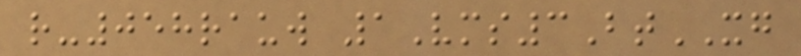r-058rauw 1Vms3BtXG
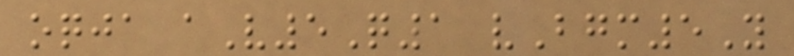oqja aV5Q1 vBgm5Y
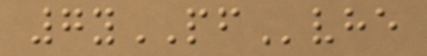7yPFvhe
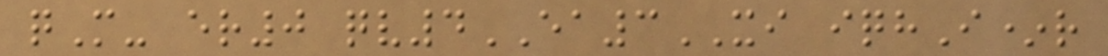qM- er0 qv4EA3XI iqhI*r
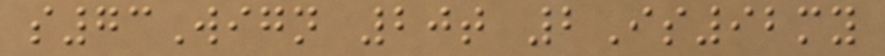s73Wign 20t 2Is92my
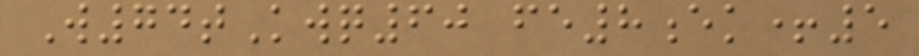W74tKwq60 fe8ek+5
